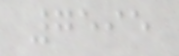7595
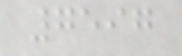7597
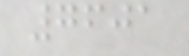7601
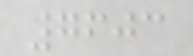7603
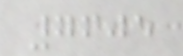7605
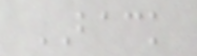BACK
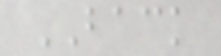BACK
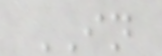IN
